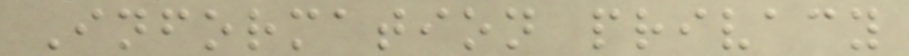Information privacy
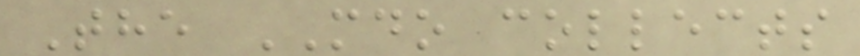The MDO collects
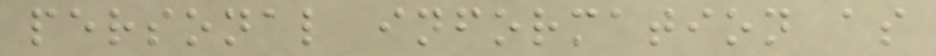personal information as
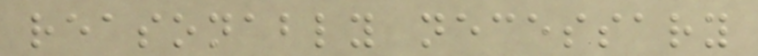reasonably necessary
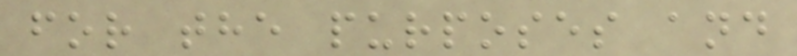for the purposes and
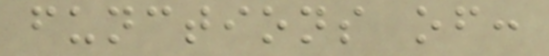functions of:
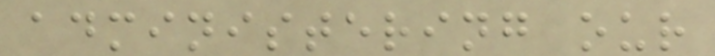administering our
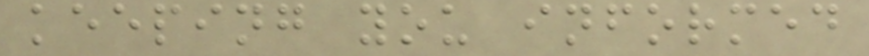keeping you informed
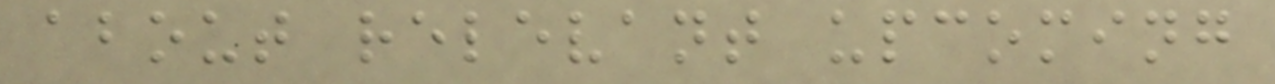about relevant upcoming
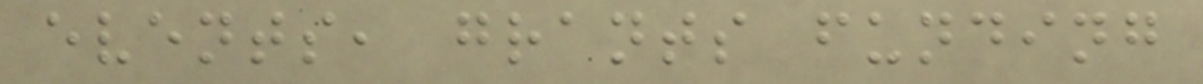events, grants funding
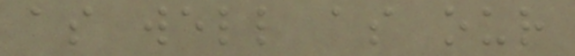as well as our
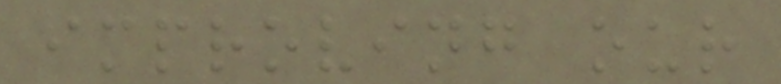improving our
